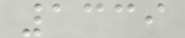1339
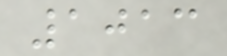1013
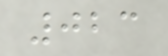023
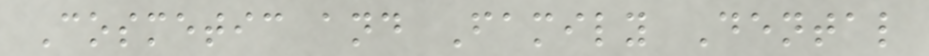Cosmetic and Family Dental
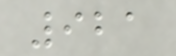921
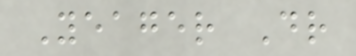Yeager Dr
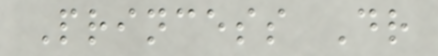Princess Dr
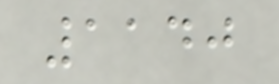1140
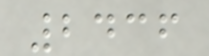2436
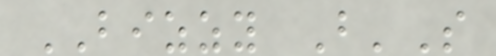BIZZY B'S
